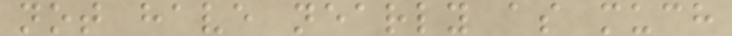not have nearly as much
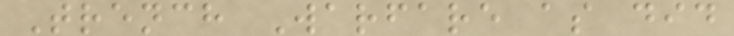Trench Warfare as did
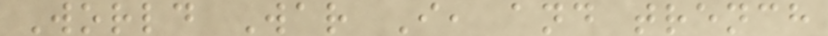World War I, and trench
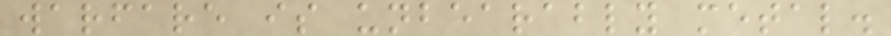warfare is unbearably metal.
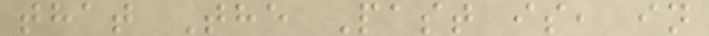that The Past is, in
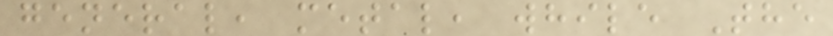general, metal, while The
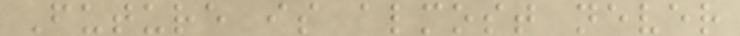Future is almost never
